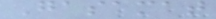Gasamat
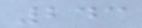243
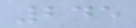245
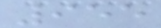955
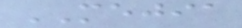MEJIA
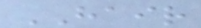HAIR
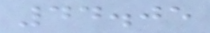44.05
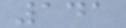141
